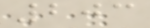203
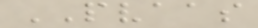PVAAS
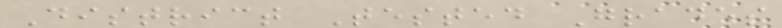District Tested Grades
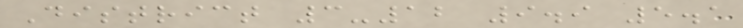District 3-12 9.9 5.1
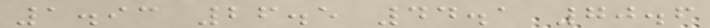1.93 26.5 44.1 70.6
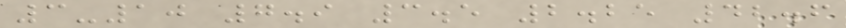3-10 7.9 3.5 2.25 42.6
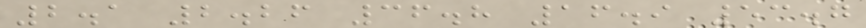2.1 2.26 36.8 16.9 53.7
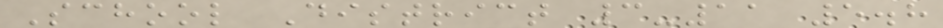School District 3-11 5.8
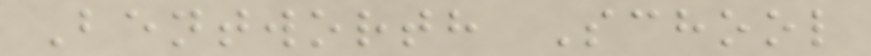Bentworth School
